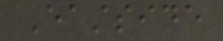Eastside
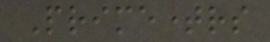Primetimers
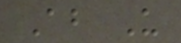About Us
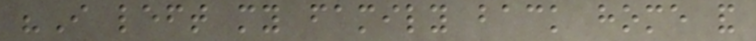"I left my family back home and
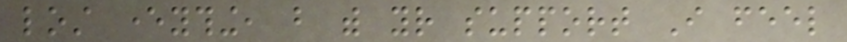lost everything, but with your support I feel
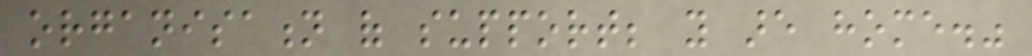organisation of support; you are home."
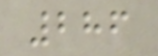286
